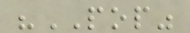"POP"
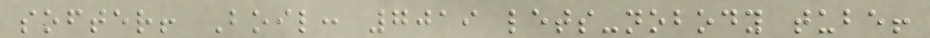softer! Boil: 7019 lets-nobody tube!
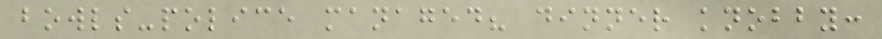bowls-police managed? dinner knobby:
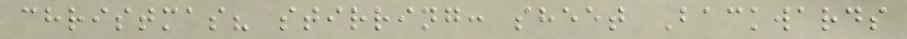christmas? stirring: sheet Backwards
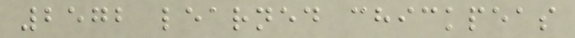2572 learned chickpeas
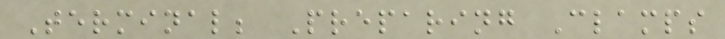Terminal; Preparing Clamps
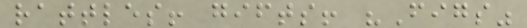rattles! gifts! "Figs"
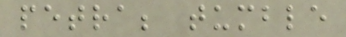petra; tumble
